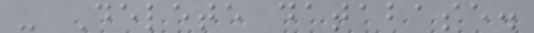- Delete database.
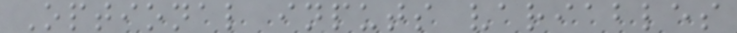Optional inputs variables
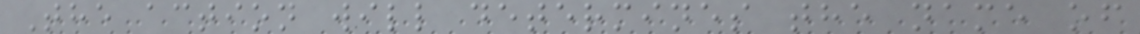The action will determines the name of
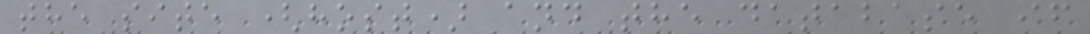the site (host) and the database if
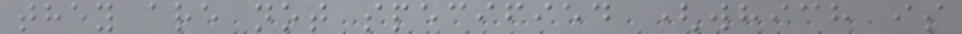they are not specified (which is
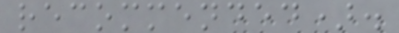recommended).
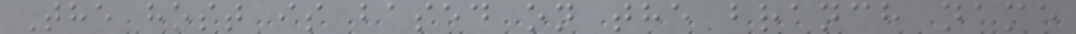The host is based on the branch name
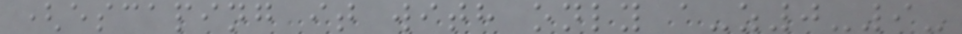(escaping it with only a-z0-9-
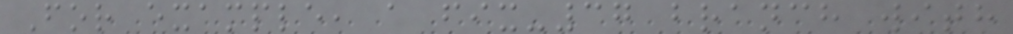For example, a fix-37 branch with
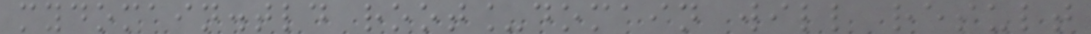mydomain.tld root_domain will result
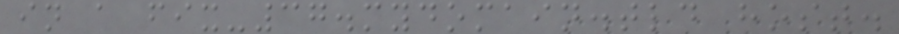in a fix-37.mydomain.tld host.
